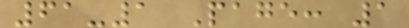61-1 Page: 1
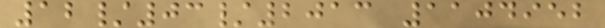12/03/2013 1104952
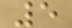5
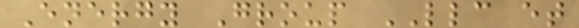Energy Group LLC et
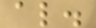al.
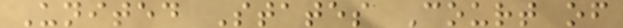United States Court of
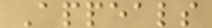Appeals
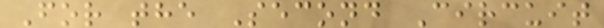For the Second Circuit
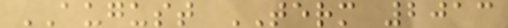AUGUST TERM 2013
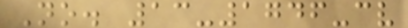No. 13-1746-cv
